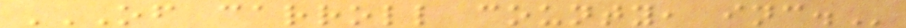OF CARROLL COUNTY, INC.
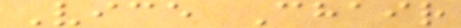Vice Chair
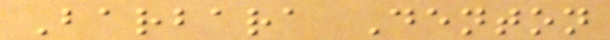Barbara Denton
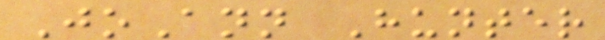JoAnn Hunter
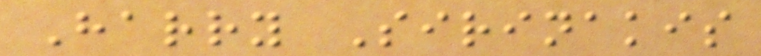Harry Sirinakis
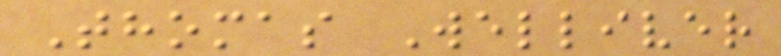Thomas Welliver
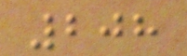208
